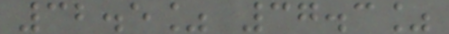32.5% 37.3%
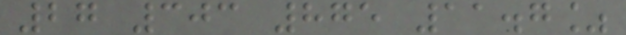27 303 875 11.7%
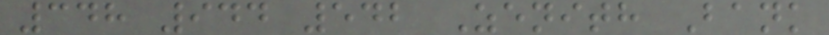348 944 542 Zenith Bank
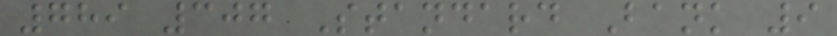789 307 Standard Bank 9
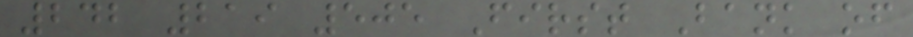242 219 505 First Bank of
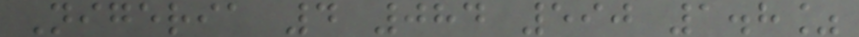Nigeria 4 084 590 1.8%
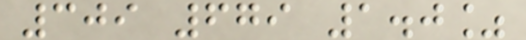309 679 1.0%
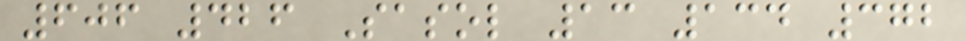606 426 Sasol 13 134 372
